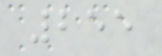255
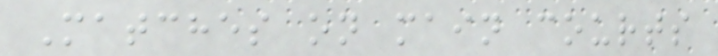Matches on main courts
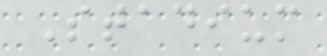Stadium
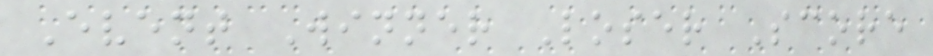Event Winner Loser Score
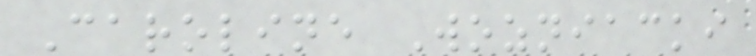Caroline Wozniacki
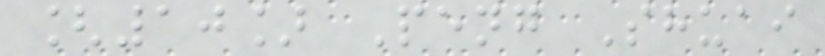[10] Peng Shuai
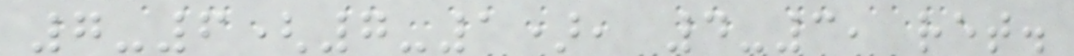7-6(7-1), 4-3, ret.
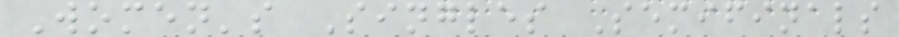Women's Singles Semifinals
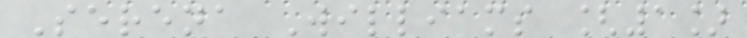Serena Williams [1]
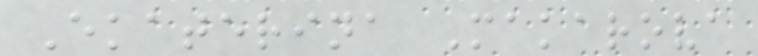Ekaterina Makarova
